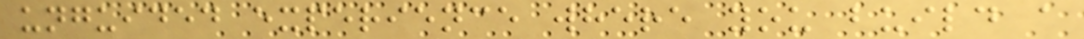unguided experience where you build a
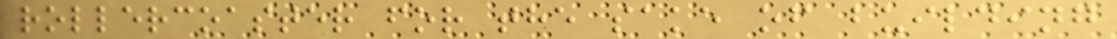rollercoaster for the sake of building
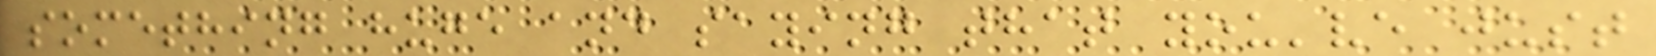something huge and saying that you've just
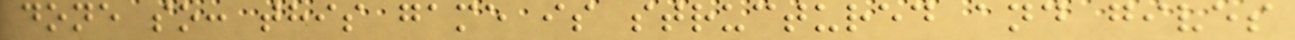done so: this game is structured and gives
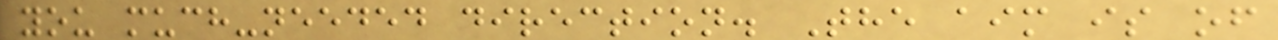you much-needed direction. The aim is of
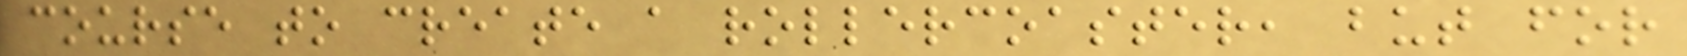course to create a rollercoaster, but for
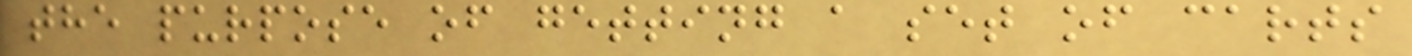the purpose of getting a set of carts
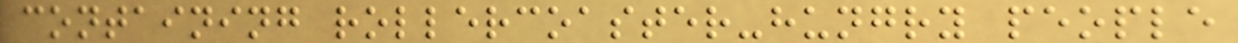containing rollercoaster-hungry people
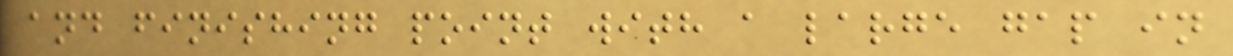and finishing point with a large gap in
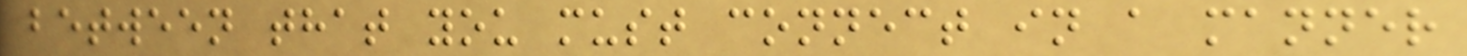between that you must connect in a manner
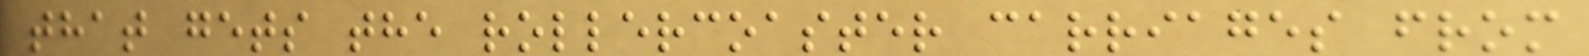that gets the rollercoaster carriages from
